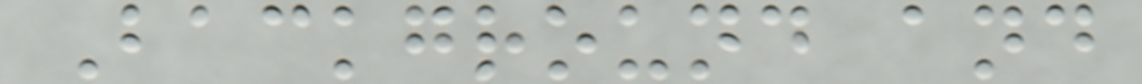Background and
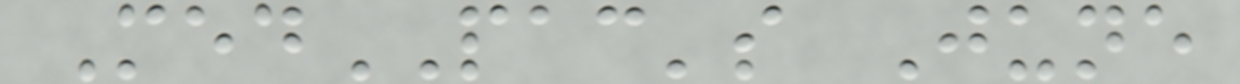MedPAC's June
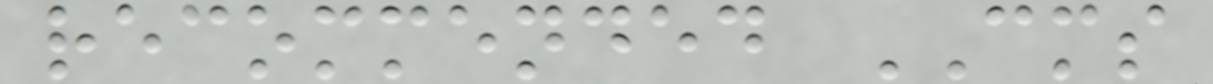recommended CMS
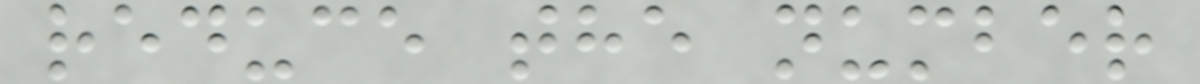reduce the number
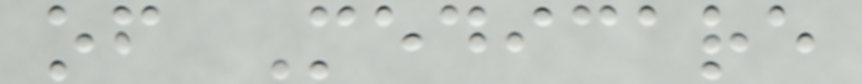of Medicare
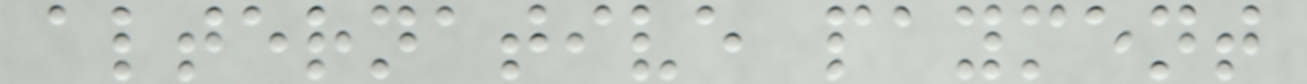alternative payment
